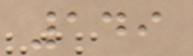149
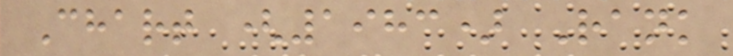Chart (1983) Rank
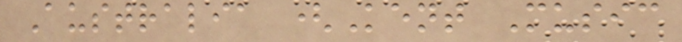Australia (Kent Music
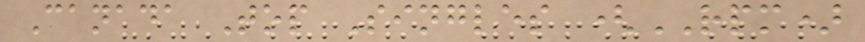Canada Top Singles (RPM)
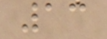13
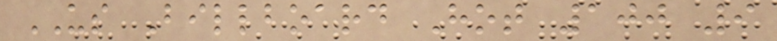US Billboard Hot 100 9
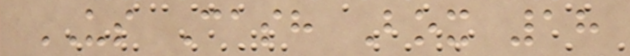US Cash Box 18
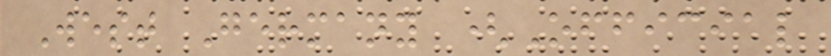West Germany (Official
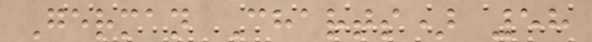German Charts) 58
